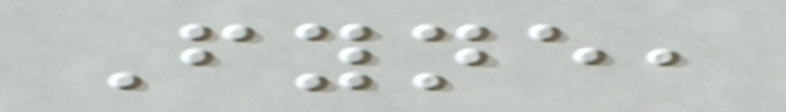Fyne,
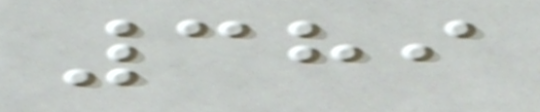389
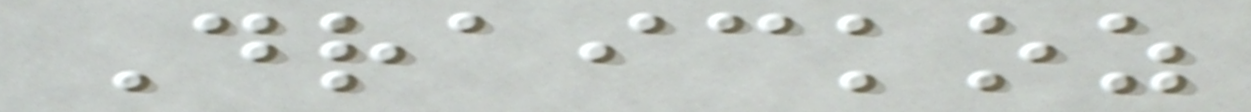Draickoz
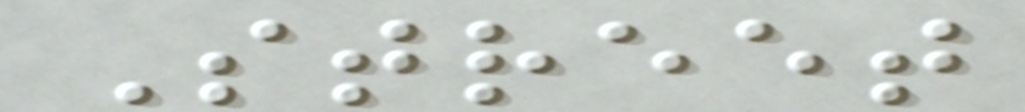Street
